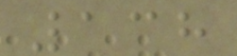138
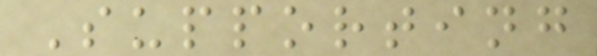Supporting
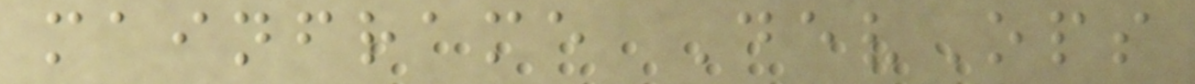mainframe DevOps
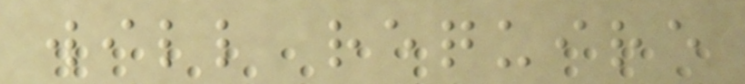will require
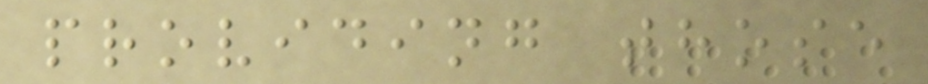providing those
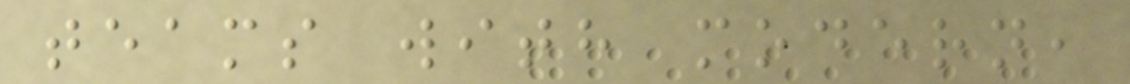teams with modern,
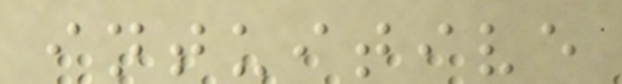intuitive
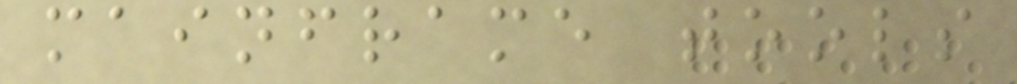mainframe tools
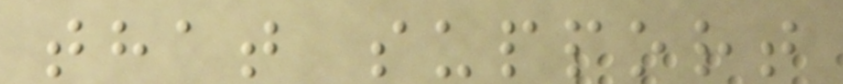that support
